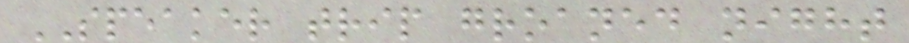SPEAKER trip groaned night
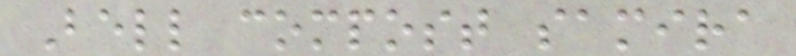Bell compost samira
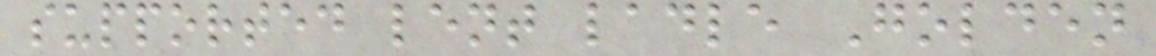supported lent ladle Golden
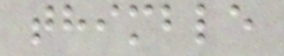thimble
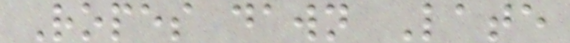Ropes dawn Late
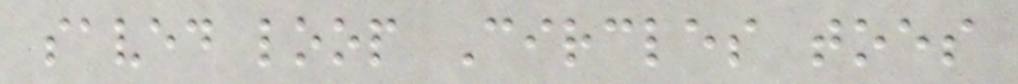saved loop Circles toes
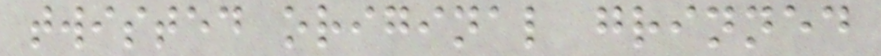twisted original grinned
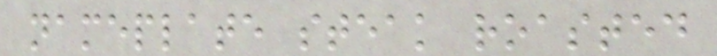nameplate steak roasted
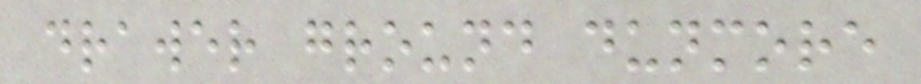drawer ground dunmore
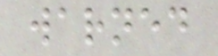warned
